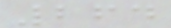264
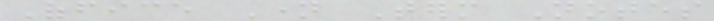Office Name Term Notes
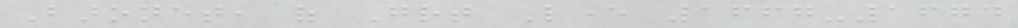Baronet, of Great Lever 1667-1674
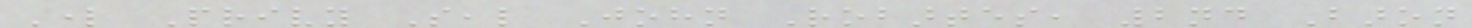Lord Privy Seal John Robartes, 2nd Baron
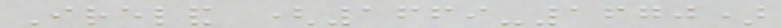Ireland (1669-1670)
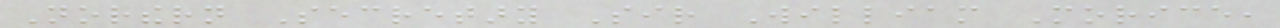Northern Secretary Sir William Morice,
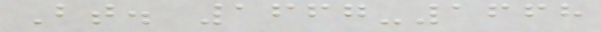Bt. 1667-1668
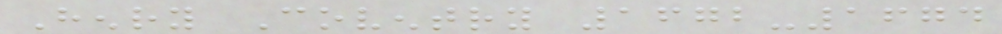Henry Coventry 1672-1674
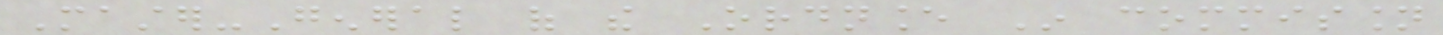Master-General of the Ordnance In commission
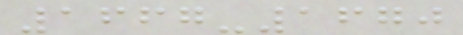1667-1670
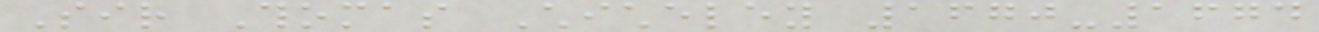Sir Thomas Chicheley 1670-1674
